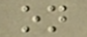on
